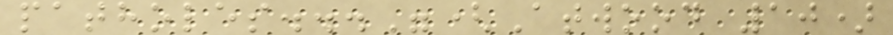patholes..."(Atwood 10)
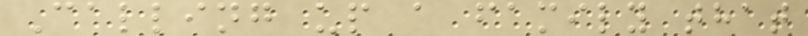Calling up a family that
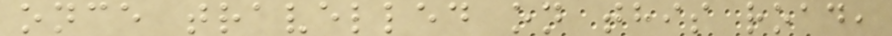once travelled on this road,
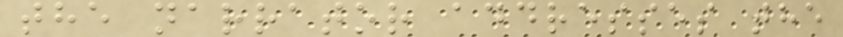the narrator addresses the
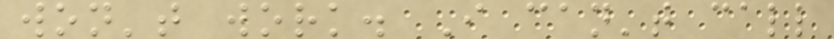won't work. I can't call
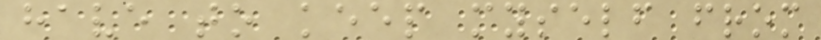have to keep myself from
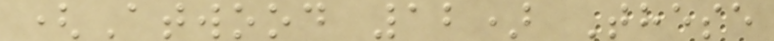(Atwood 12) These
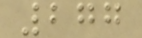277
